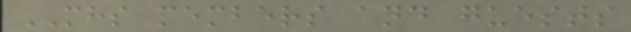MHS members and guests
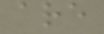are
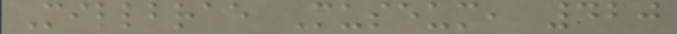Millbrae Museum, 420
